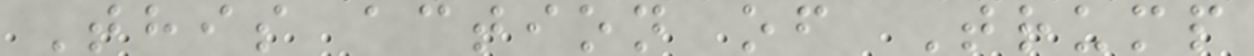This action of Trump
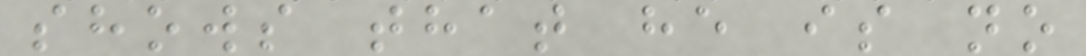shows that he is no
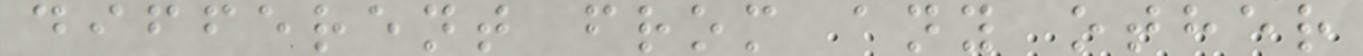different from any other
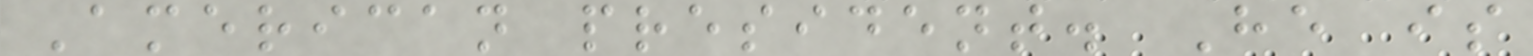American president. He is
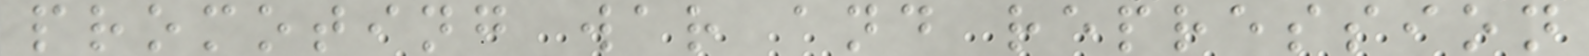promoting war and repression
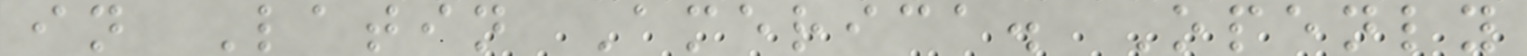in Latin America. Openly
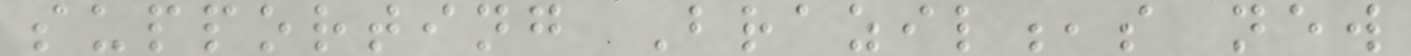supporting Brazil,s new
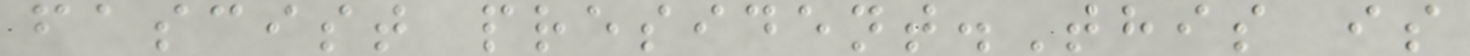fascist president.This is
